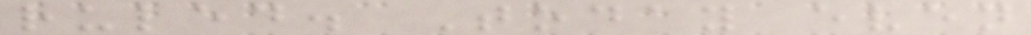ruled. Today even
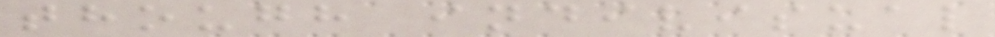though indivisual
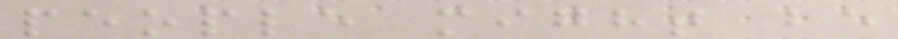people might be
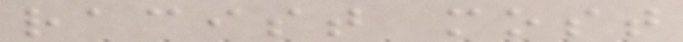racist most
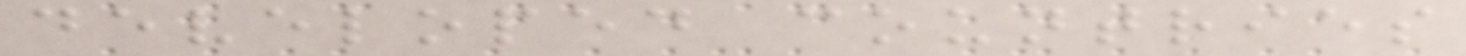developed countries
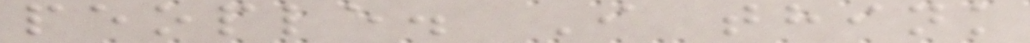people. I think
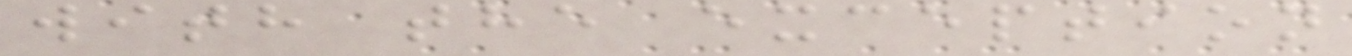with the exception
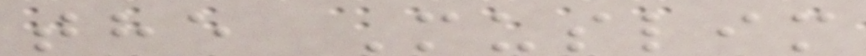the Muslim
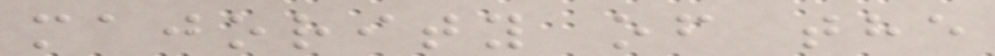majority of the
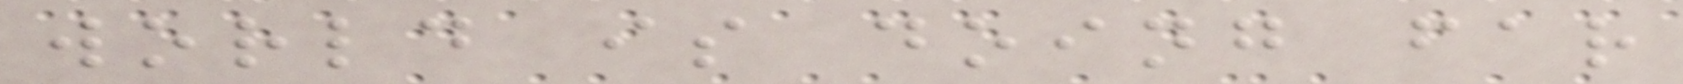world is doing far
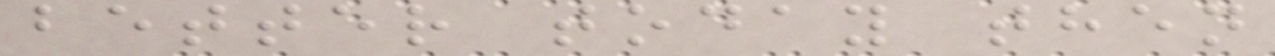better today then
